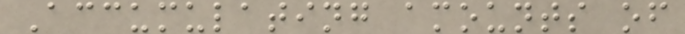Accumulating amounts of
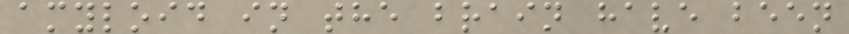amyloid in the brain have been
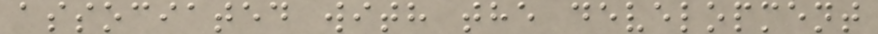associated with the development
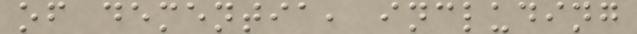of dementia, including
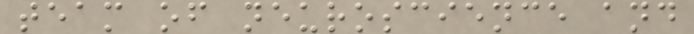team of neuroscience and
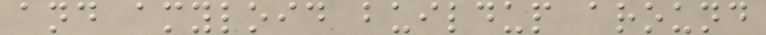and amyloid buildup around
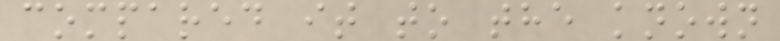compared it to the known
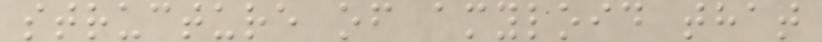structure of amyloid that
